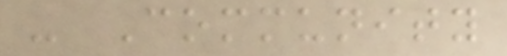- Community
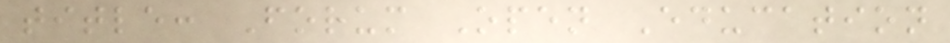title: Forum Open Education
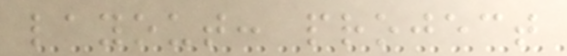layout: project
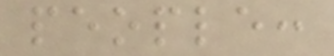people:
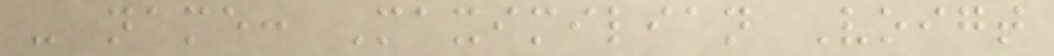- name: Maximilian Voigt
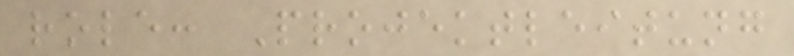role: Projektleitung
